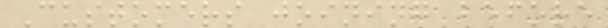Customers joining before
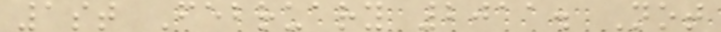1st February 2011. Not
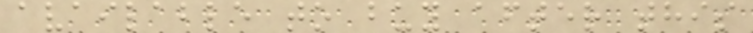available to buy after this
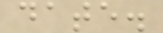date.
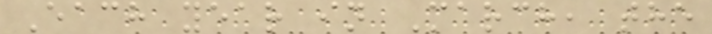Each year in March, the
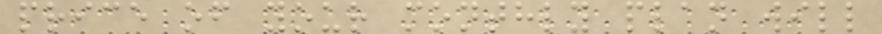price of your monthly plan will
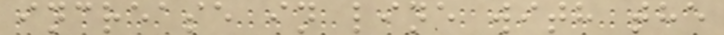increase in line with the
